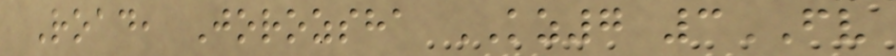Road, Jorozsha KZ7 3FV
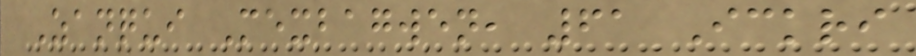Zanqui Mexbagwen, 61 Ickri
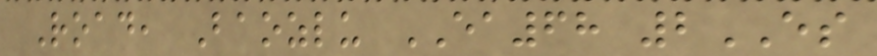Road, Baozlu EA68 2ES
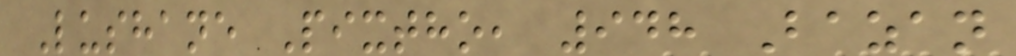Lushane Pixtho, 948 Bazan
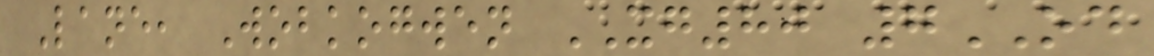Lane, Wobkogwen XG80 7OD
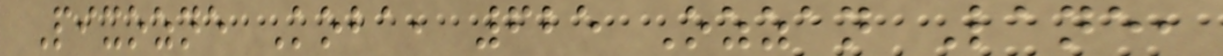Pixozne Koba, 625 Ozzan Lane,
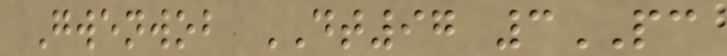Gwenwob DT97 3PC
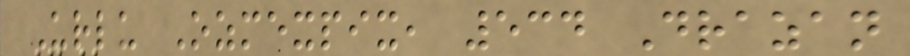Urlu Ozmexpix, 534 Drazan
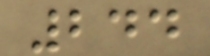244
